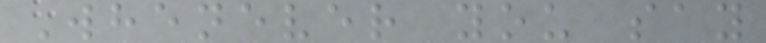Whenever you say
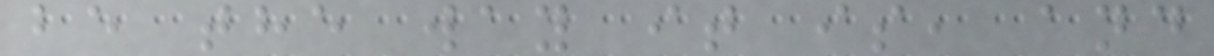be the way it is, and
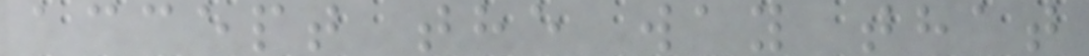accept the way that
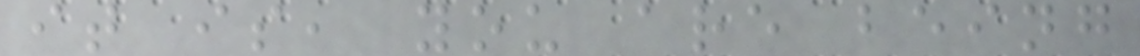it is, you are being
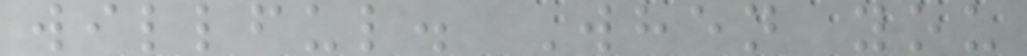willful. When you
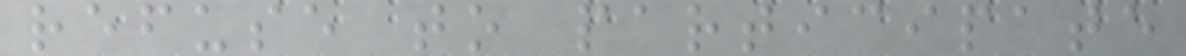refuse to participate
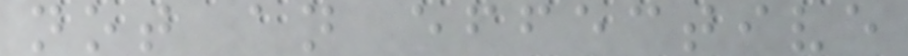not an effective
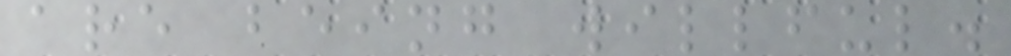are being willful.
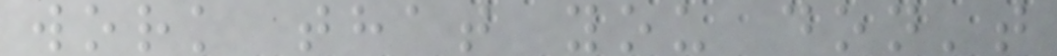work that you don't
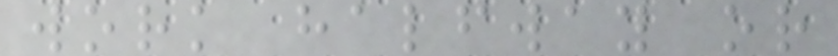work halfway or
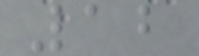12
